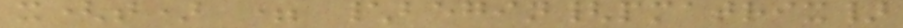x(t) = \begin{pmatrix}
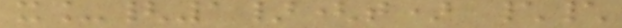x_{1}(t) \\
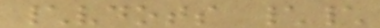\vdots \\
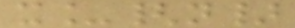x_{n}
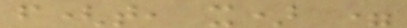f(t, x) =
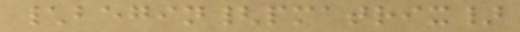\begin{pmatrix}
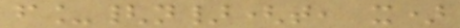f_{n}(t, x)
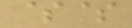$$
